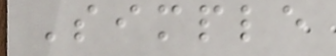Simple
